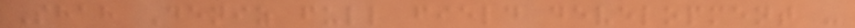Shah Deniz full field development -
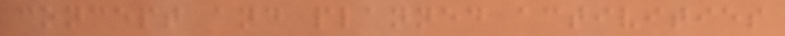concept and planned activities
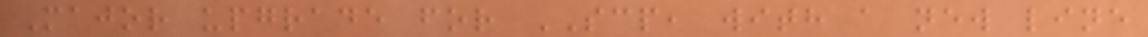Major upgrade for SCP, with a new line
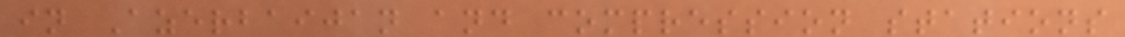in Azerbaijan and compression stations
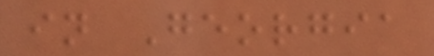in Georgia
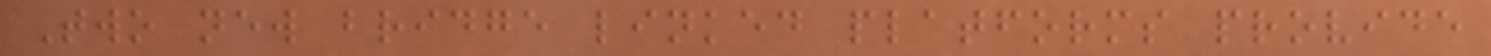Two new bridge linked platforms provide
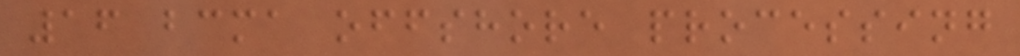16 bcma offshore processing
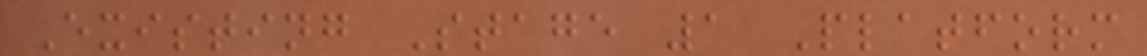Existing Stage 1 Platform
